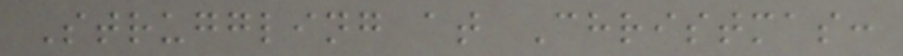Struggling at Christmas:
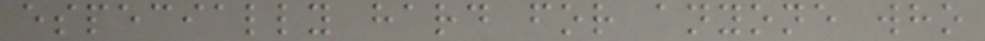especially hard for anyone who
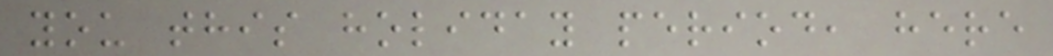you this holiday period, here
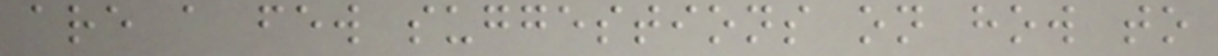are a few suggestions on how to
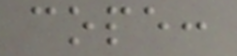cope:
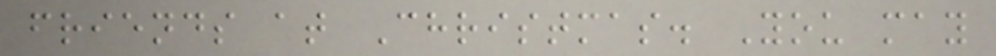friends at Christmas. You may
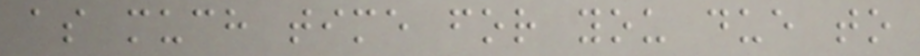as much time for you due to
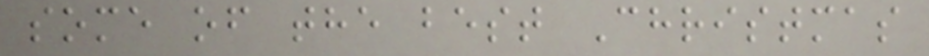some of the best Christmas
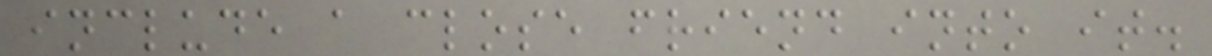include a close friend into it.
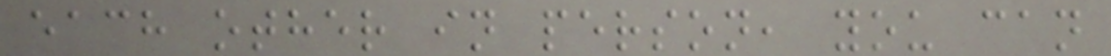each other in person, you can
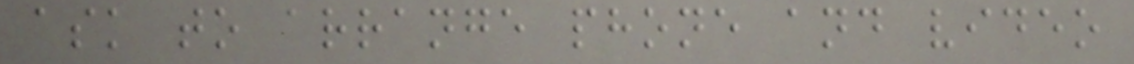ask to arrange phone and video
